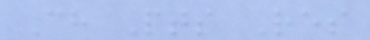Ch Pts Res
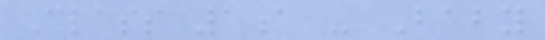Class 1a - Baby
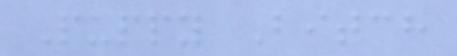Puppy Bitch
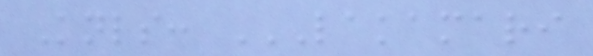Knls: LAKAMARI
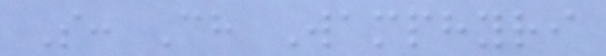S: Ch Wamphyri
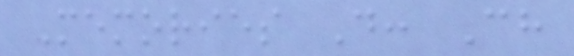Memories D: Ch
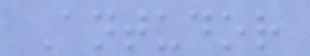Antudor
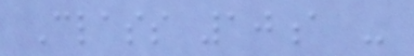Class 10a -
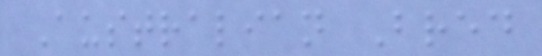Australian Bred
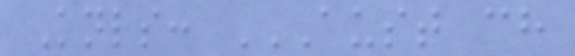Knls: AUST CH
